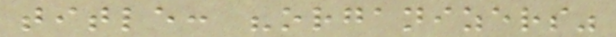title: "organizers"
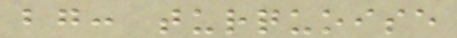bg: turquoise
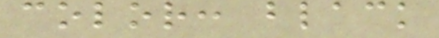color: black
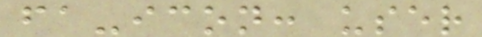fa-icon: user
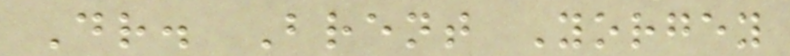Dr. Brent Yorgey
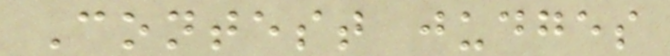Contest judges
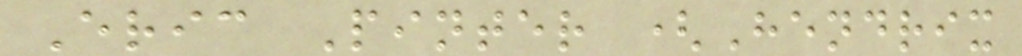Eric Pinter (Hendrix
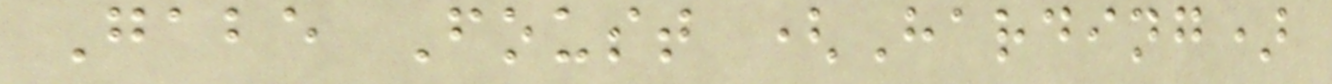Gabe Foust (Harding)
